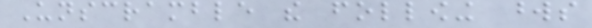Unscramble the following words
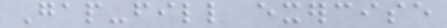Gap-fill exercise
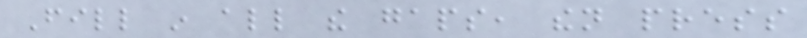Fill in all the gaps, then press
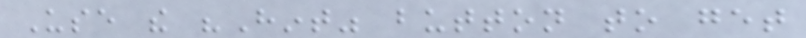Use the "Hint" button to get
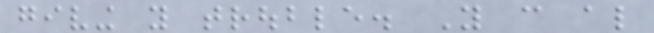giving you trouble. You can also
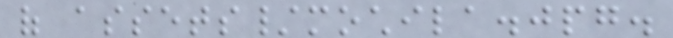of assets/mochila.jpg.
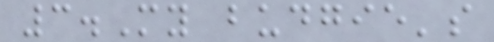3.My budgie's
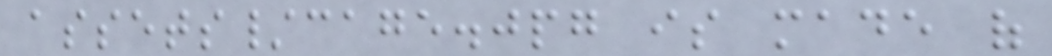assets/cage.jpg is made of
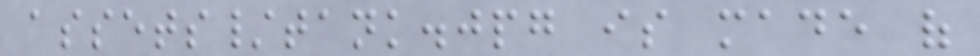assets/tank.jpg is made of
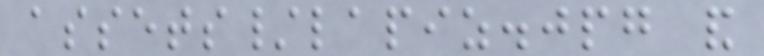assets/lapiz.jpg and
